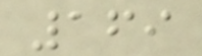169
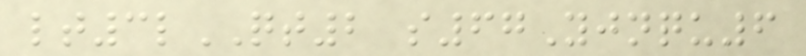lt3lQT2 s67Yjnqu6
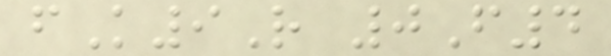fK9R 0F4
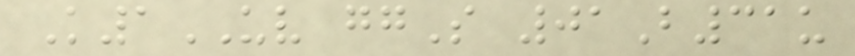K1UV ggS 01B31u
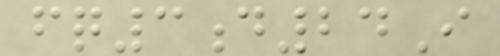fq3d24I
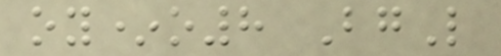oy*o8 BgL
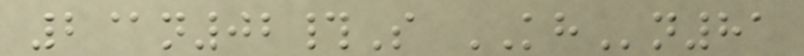2@n02#S KHn81
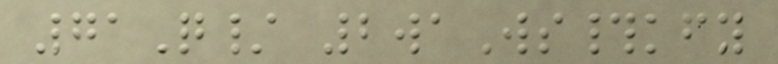71Q/ 2waWs#kfy
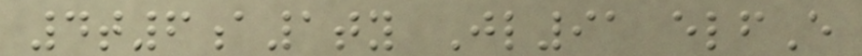4t6a1ty Jl91 elfE
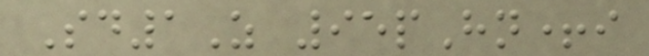Sd1Z 95pHn+i
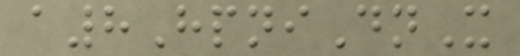a8HpniDnX
